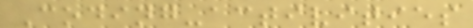Coding-activities
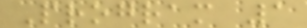Program 1
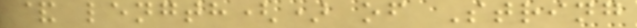& length() of String
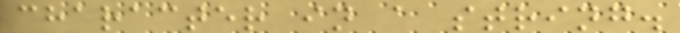character in a string.
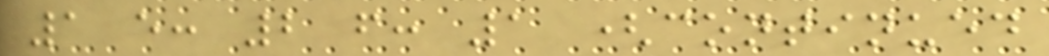1 e: 2 f: 1 (continued
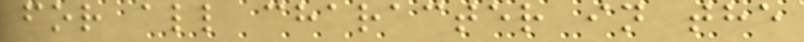for all character in the
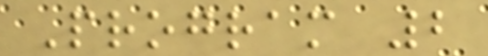Program 2
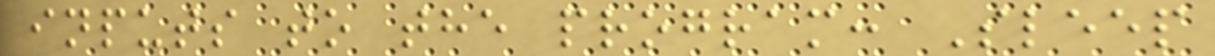inputs to the program: Sleep
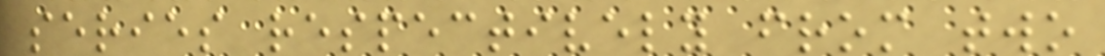series respectively from two
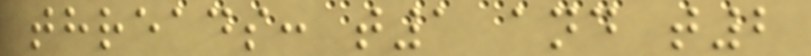threads: t1 and t2
